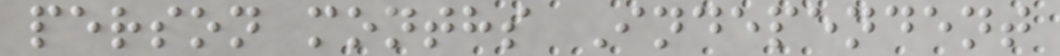person months Independent
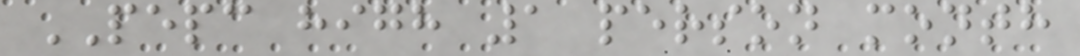PEPC high 1 person month
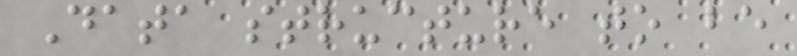Data structure to be
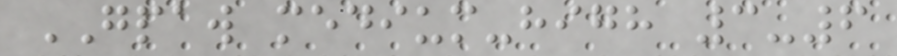GPAW medium-high 3-6
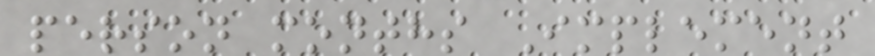person months Implement
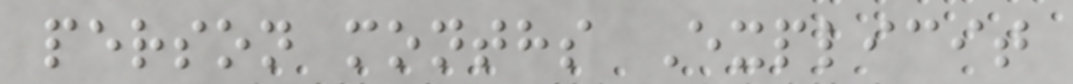person months Explicit
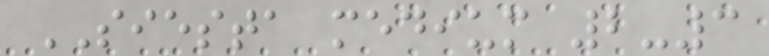SIESTA medium 2-3
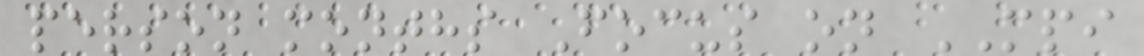person months Focus on MPI
